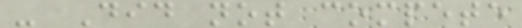- Did not compete
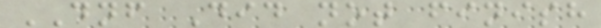DNF Did not finish
